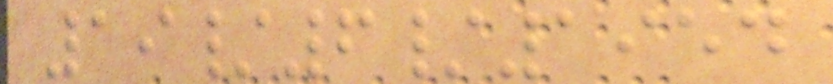19/6/1954
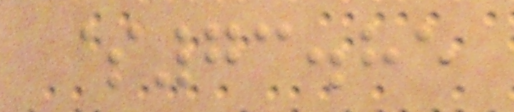$73.85
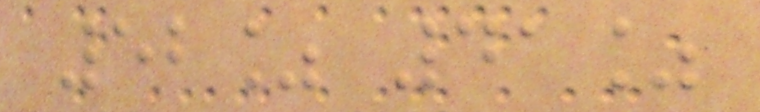52% 41%
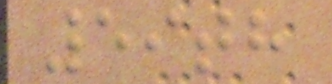59th
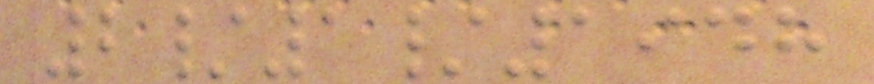2/1/1948
